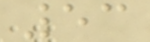53
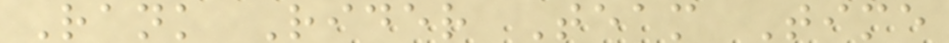Rank Rider Team Time
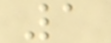1
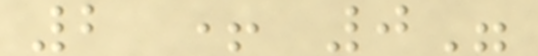2 + 0"
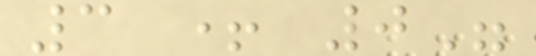3 + 0"
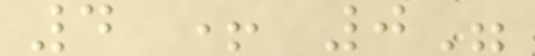4 + 0"
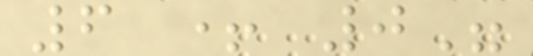6 + 0"
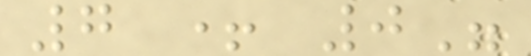7 + 0"
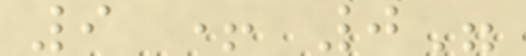9 + 0"
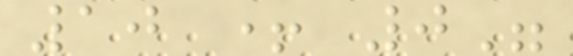10 + 0"
